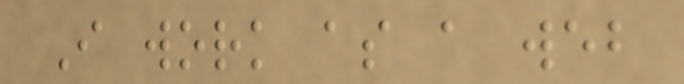I work as a web
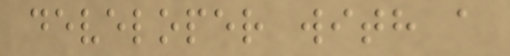developer with a
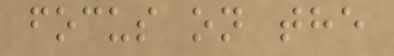focus on the
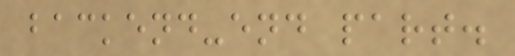backend-end part.
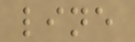line
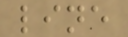line
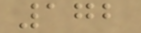172
